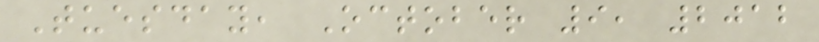Tuesday, October 9, 2012
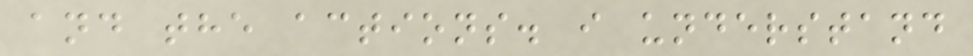and the actions. i understand
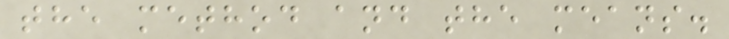the method and the means.
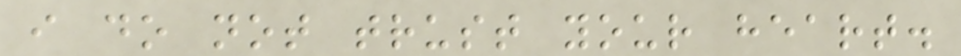i do not trust your heart.
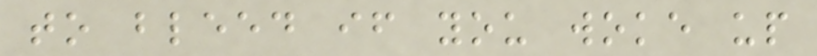to bleed if you woke up
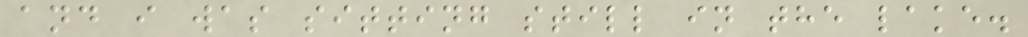and i was sitting still in the lake.
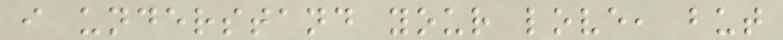i understand your love, but
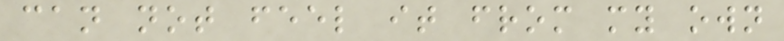can not feel it from my own
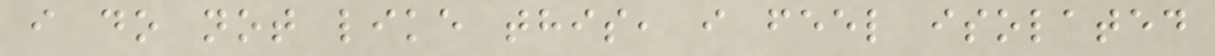i do not like this, i feel isolated
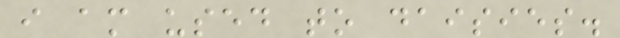i am used to daisies.
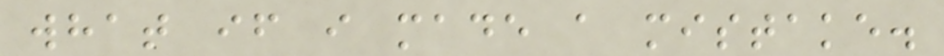what if i made a mistake.
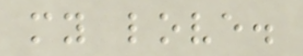my love.
